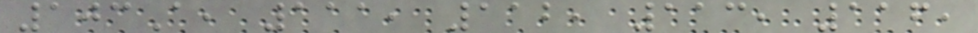103A, 111, 112, 113, 116,
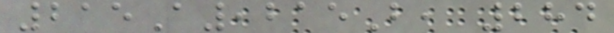215A,215B, 284
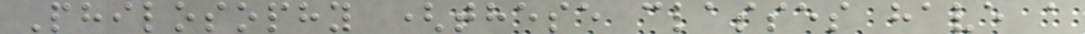Philosophy (these classes have a
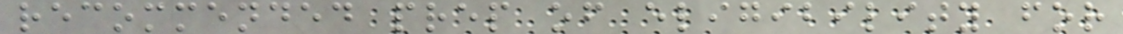recommended prep of eligibility for
